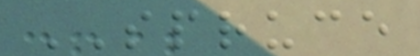SPRUCE
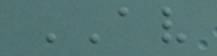AV
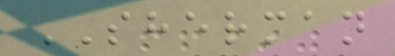SHERMAN
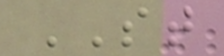ST
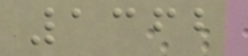1362
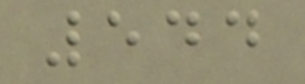544
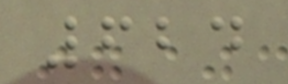624
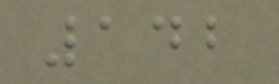142
